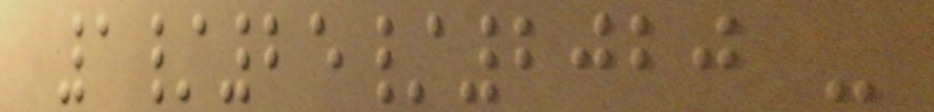1/25/2020 -
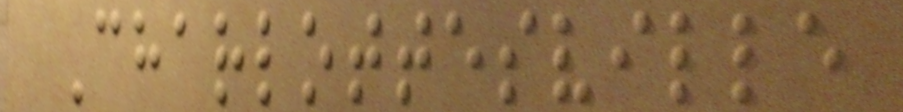Charlottesville
